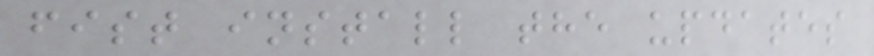fist install the updates
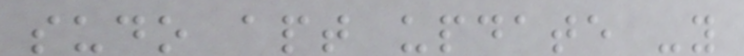sudo apt update -y
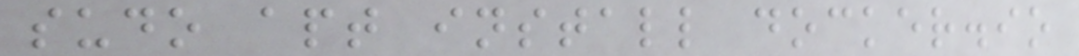sudo apt install docker.io
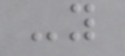-y
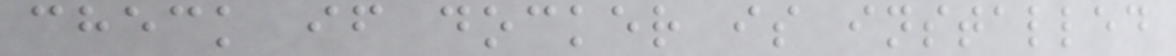check if docker is installed
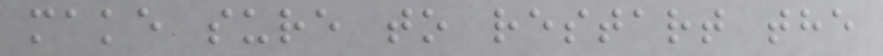make sure to restart the
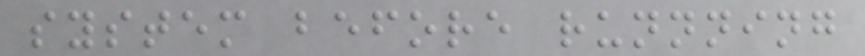system before runnning
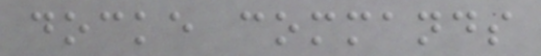docke commands
